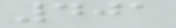401
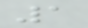1
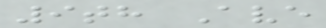9th Ave
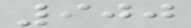900
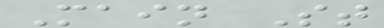Main St
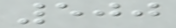500
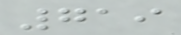719
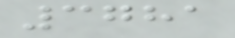3781
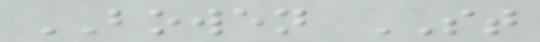BOWEN ST
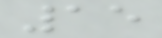15
